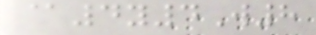@4y4W8
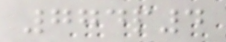774p4
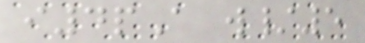i4pA w/5
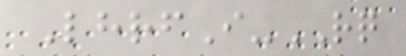LhrfI-RQ
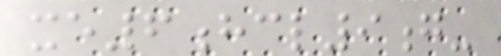xe6hcl9g-
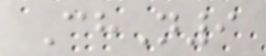ChN9
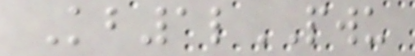Kb1lPWU
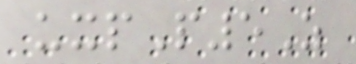uxpP5Z
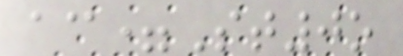ac=St0o
